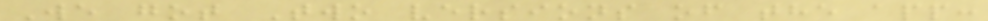We got Two versions of the app:
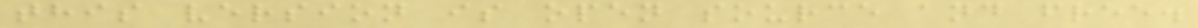this version is open source and free.
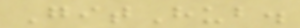GitHub.
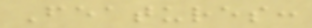Features:
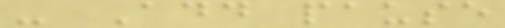- Add pause
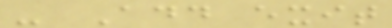- Add exit
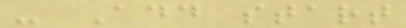- Add start
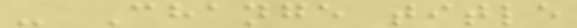- Change title
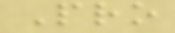Pro
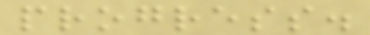progress.
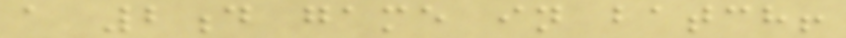a 2d game in batch!
